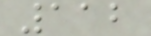112
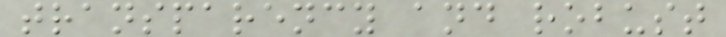transparency and robust
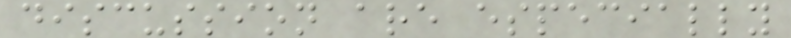discussion are especially
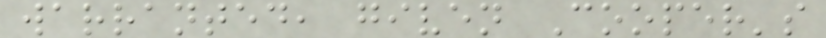warranted, given Cooper's
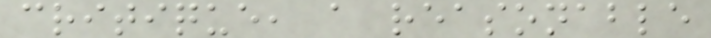critique, a reasonable
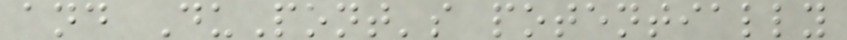and DuPont's potentially
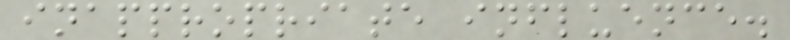inappropriate influence.
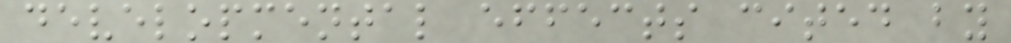developmental effects cited by
